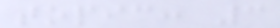topic: 3
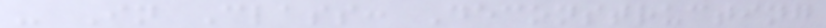- In Class: Deconstructing
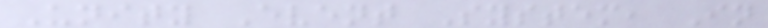Unity Event System, In
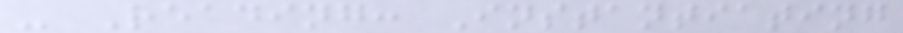- Reading: Instantiating
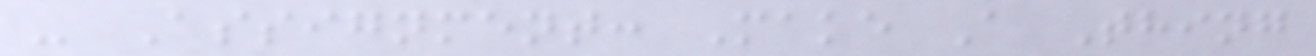- Assignment: Make A Thing
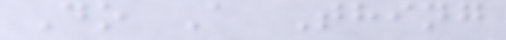Do A Thing
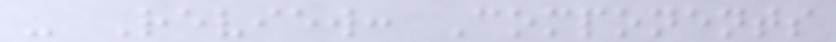- Review: Components
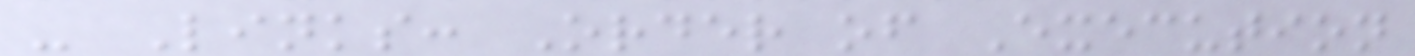- Links: Order of Execution
